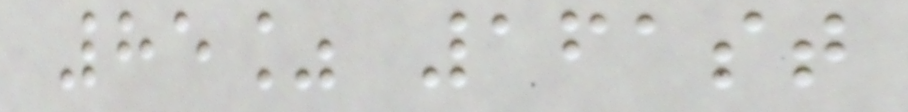85% 161st
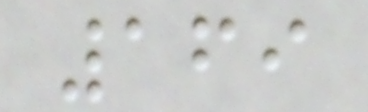169
